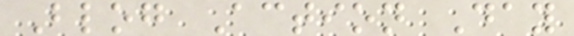Blog Action Day
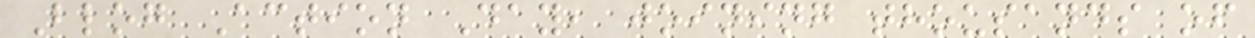Blog Action Day, joining thousands of
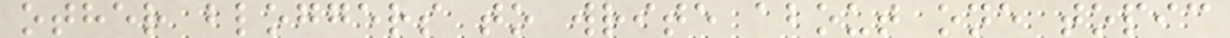other bloggers to write about one topic
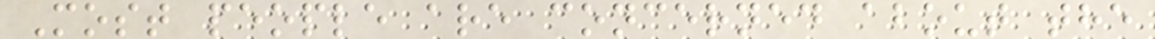Most people are concerned about the
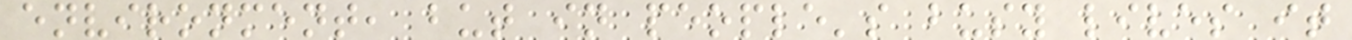environment, but in people's busy lives it
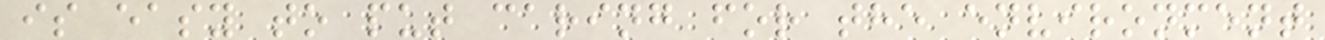is easy to put caring for the environment
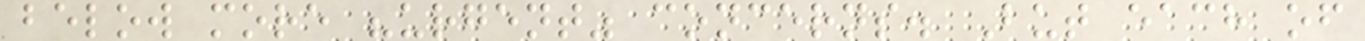below more "urgent" concerns. But each of
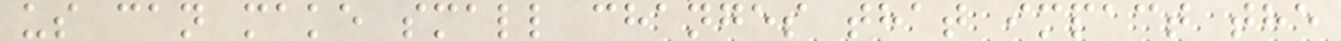us can make small changes that impact the
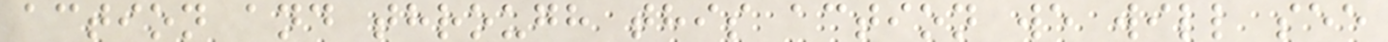action and through this action we will see
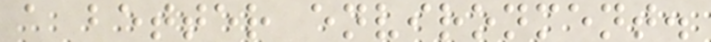a better environment.
